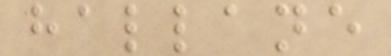hallane
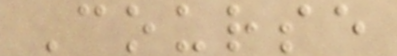Course
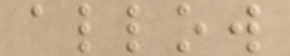allow
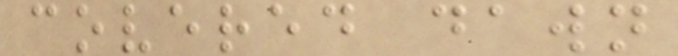covered dawn
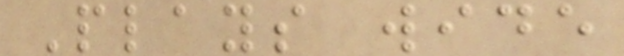Plays wide
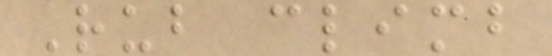Rub climb
